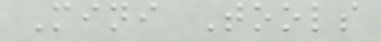Mini Tools
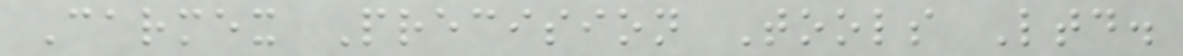Carmex Precision Tools Ltd.
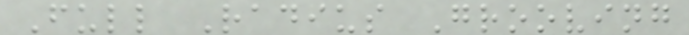Full Radius Grooving
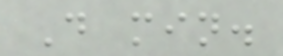D min.
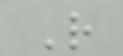R
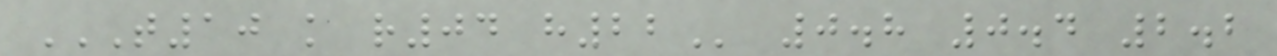T10 K R04 H22 0.8 0.4 2.2
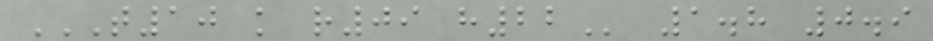T10 K R09 H22 1.8 0.9
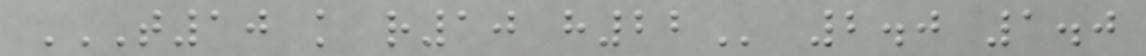T10 K R10 H22 2.0 1.0
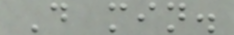D min.
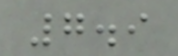7.9
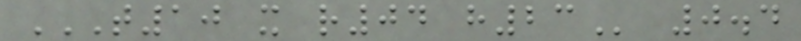T10 X R04 H23 0.4
